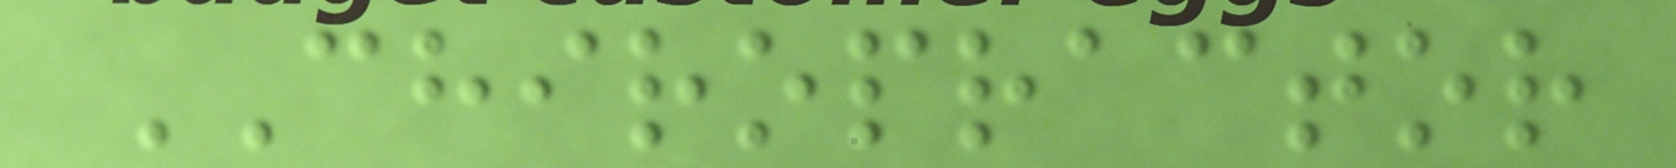CHIROPRACTOR
